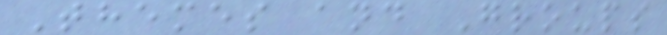Themes and Groups
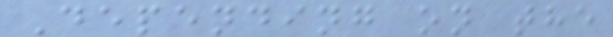Depending on the
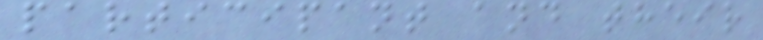participant and their
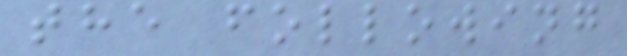the following
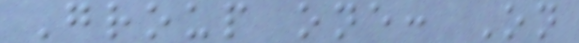Group one: On
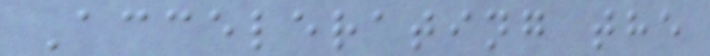Accelerating the
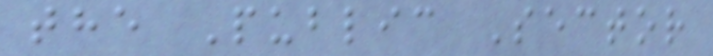the Public Sector
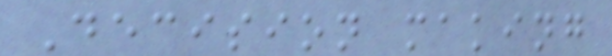Decision making
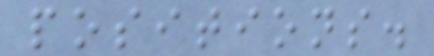positions.
